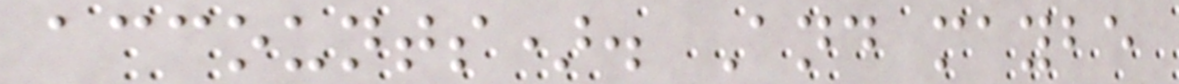accounts). And maybe
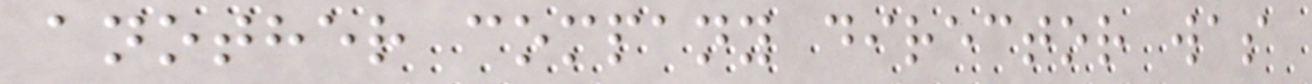another company director was
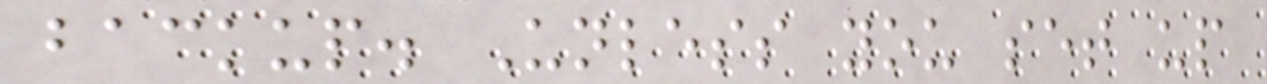backup. Unless you set up
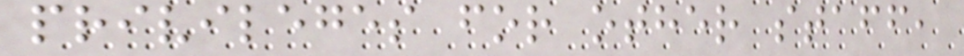privileges for other staff,
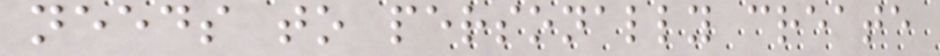needs to personally create
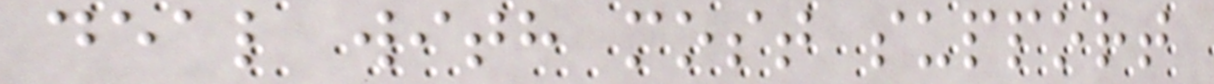deal with most support
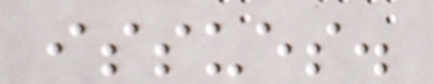issues.
